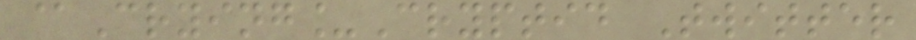@Crying_Cryptid Twitter
